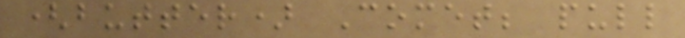(butter) Comet; pull
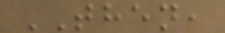THEN,
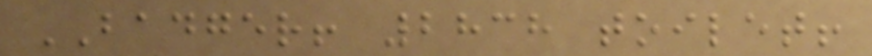BADGER! 2838 toilet!
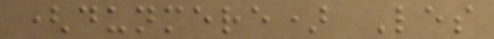(dunmere) Les
